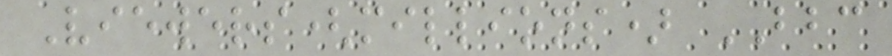Viewers(millions) BBC
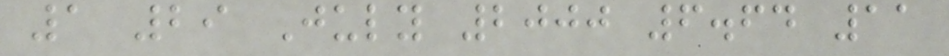1 29 July 2000 6.64 11
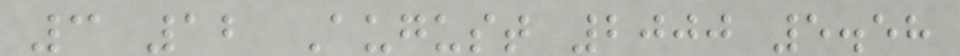3 12 August 2000 5.58
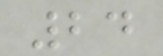24
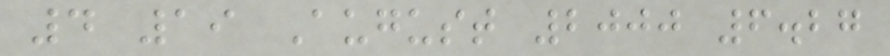4 19 August 2000 6.27
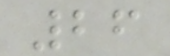26
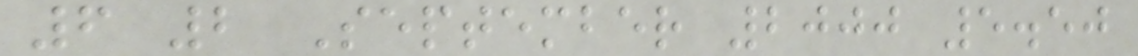6 2 September 2000 5.50
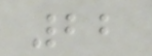22
